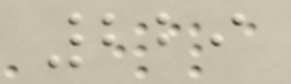229
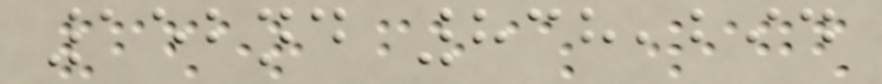152nd 838,294
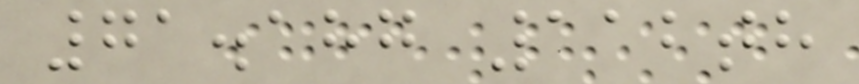71.187 112th
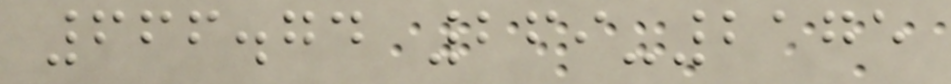666.74 269-2175
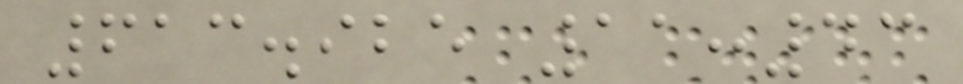613.925 11:43
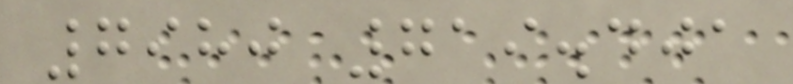7980 719.401
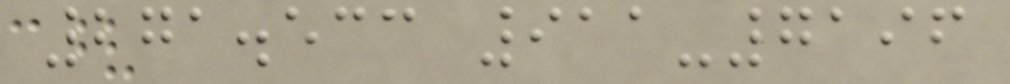271.533 911-7196
